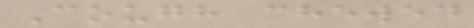Cough chewed
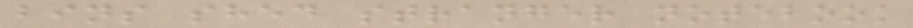bins shed stranger notebook
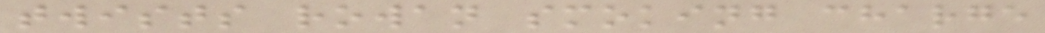twists rowan smoking charge
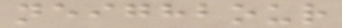neighbour
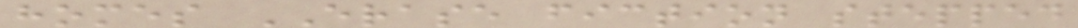homes ERASE fiction stepped
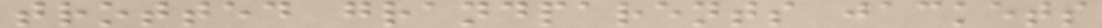trotted grandparents jackets
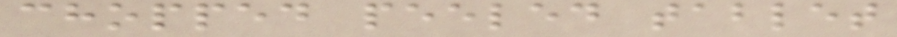chopped peeled tablet
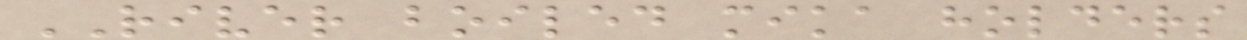RIVER boiled mika holders
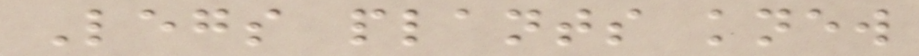Legs plants knew
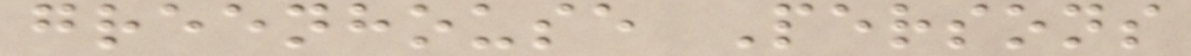greenhouse Persons
